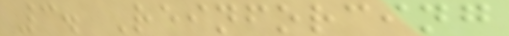3. Reinforcing
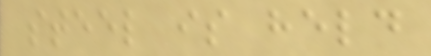steel is held
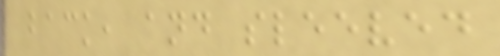back, and sleeved
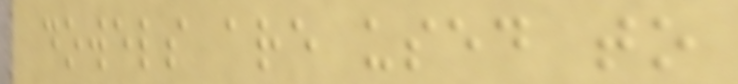dowels are used to
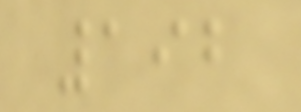192
